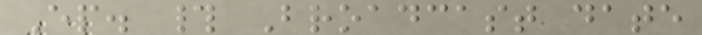Ep. # Broadcast date
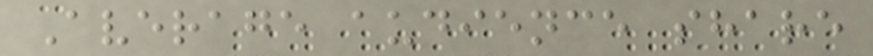Average audience share
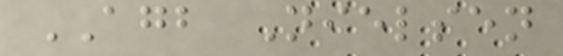AGB Nielsen
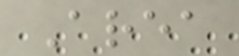Area
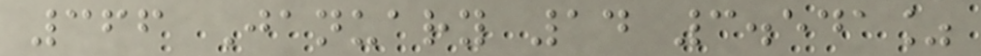366 January 14 3.541%
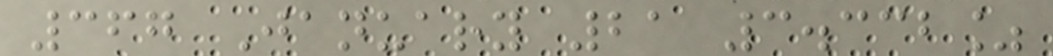367 January 21 3.332%
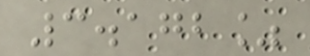3.172%
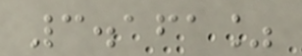3.161%
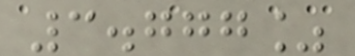3.777%
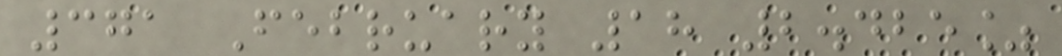371 February 18 2.425%
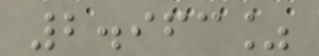2.963%
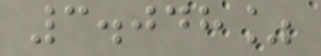3.048%
